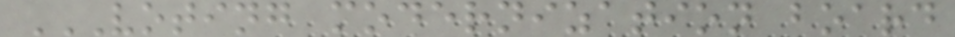VOTING MODERNIZATION BOARD
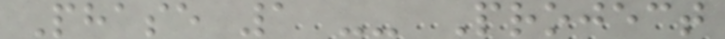Phase 1 -- Project
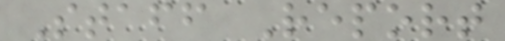Staff Report
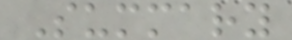Summary
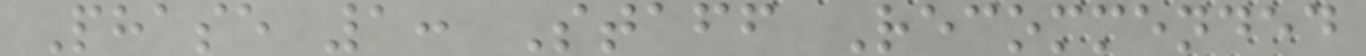Phase 1: Staff Recommended
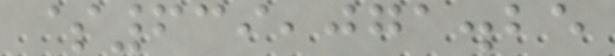$639,071.25
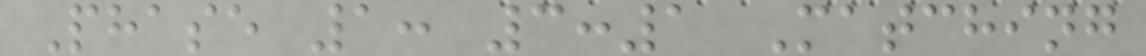Phase 1: 3:1 Matching
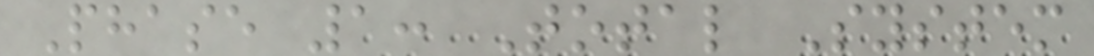Phase 1: Total System
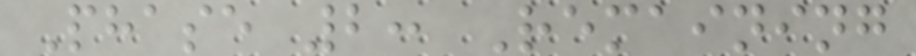Phase 2: Remaining
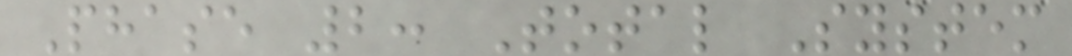Phase 2: Total System
